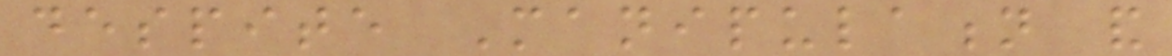despite Manipulation and
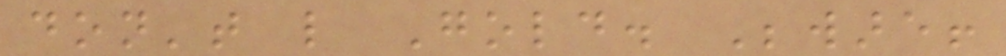don't like Gold. Beware!
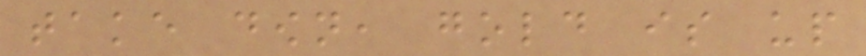take down, gold is up
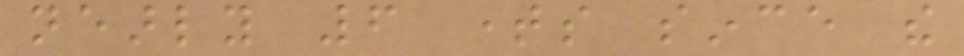nearly 6 times since the
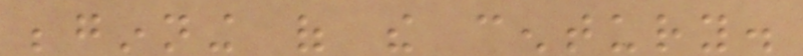beginning of the century.
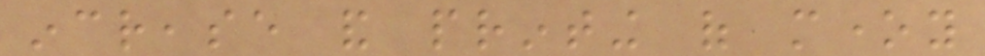increase and printing of money
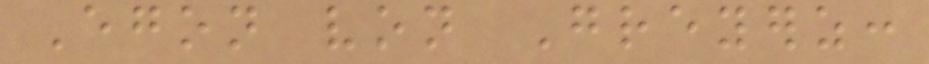Egon von Greyerz:
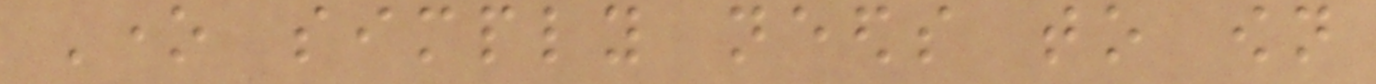One simply needs to own
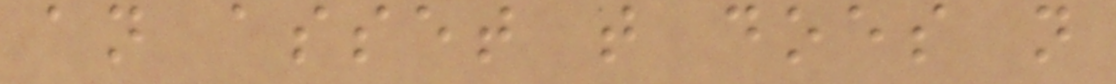an asset that does not
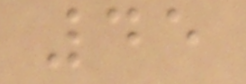45
